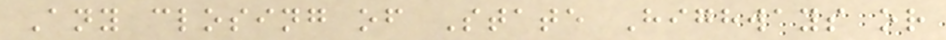Any closing of State Highways or
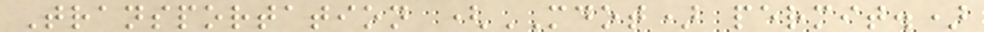Transportation (MDOT) permit.)
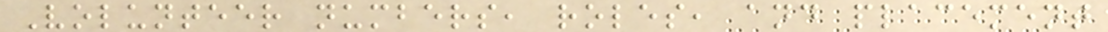Volunteer numbers, roles, and placement
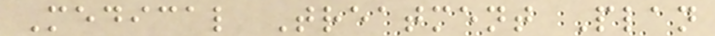Medical Treatment Plan
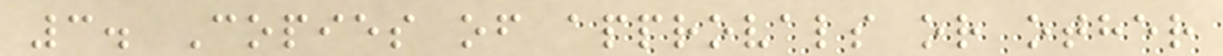3. Copies of approvals or other
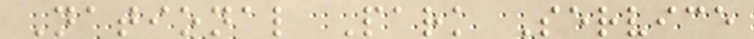National Park Service
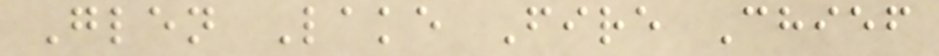Glen Lake Fire Chief
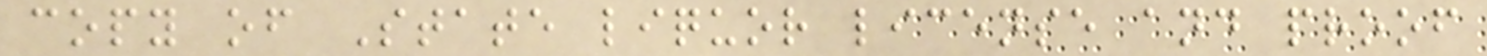copy of State liquor license and proof
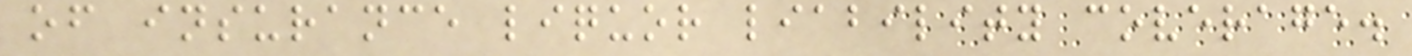of insurance liquor liability coverage.
